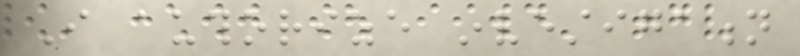I authorize investigation
